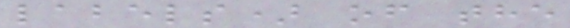labels) of the
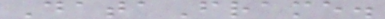DataFrame.
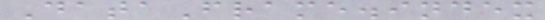DataFrame.index
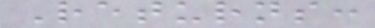Returns:
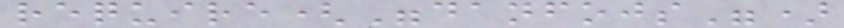require("danfojs")
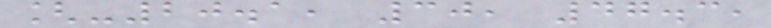[-20.1, 30, 47.3,
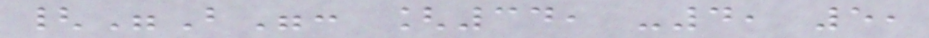{"B": [34, -4, 5,
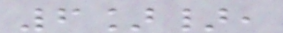6]},
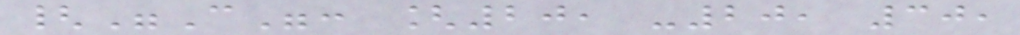{"C": [20, -20, 30,
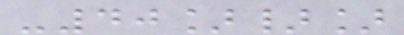-40]}]
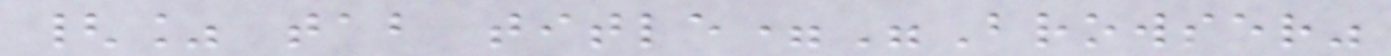{% tab title="Browser"
